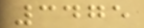3475
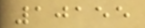10155
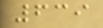639
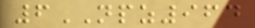6NPZ964
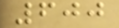600
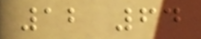12 64
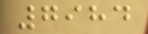7984
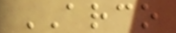ARCO
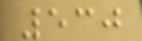530
